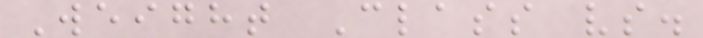Weight Class vs.
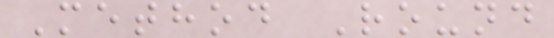Method Round
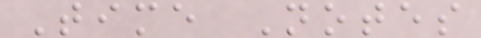Time Notes
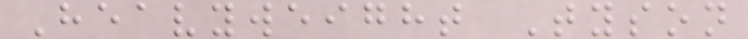Heavyweight Tyson
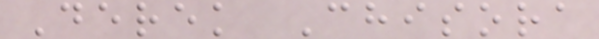Derek Chisora
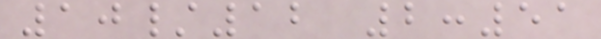10/12 2:51
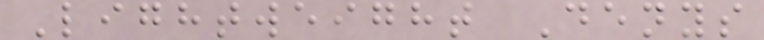Lightweight Denys
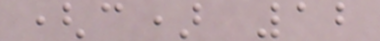(c) 12
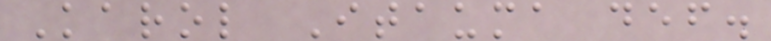Karol Itauma def.
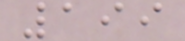199
